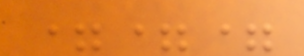===
